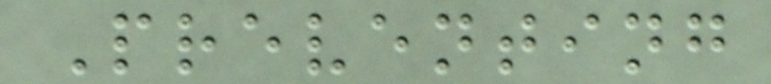Preventing
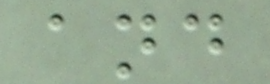and
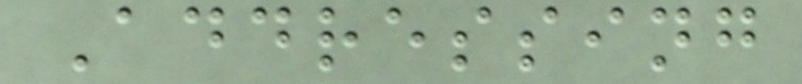Addressing
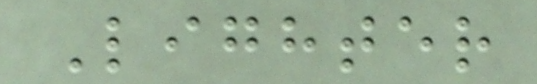Lighter
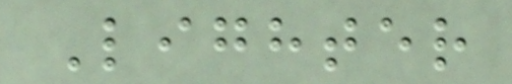Lighter
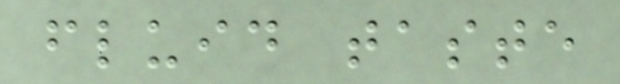fluid taste
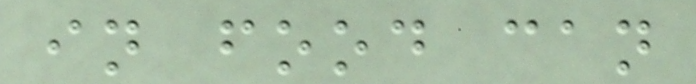in food can
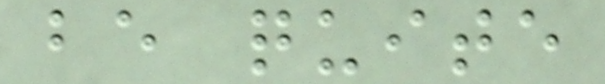be quite
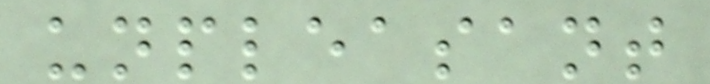unpleasant
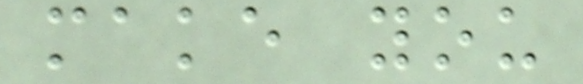make you
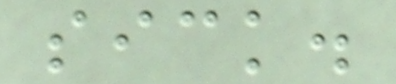sick.
